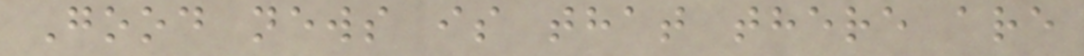Good news is that there are
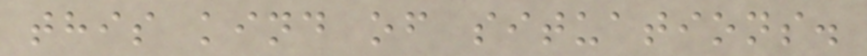this kind of situations.
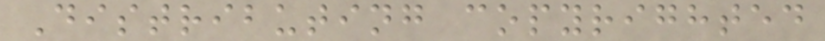Distributing copyrighted
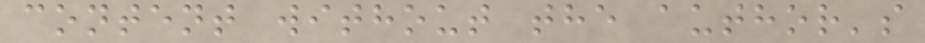content without the author's
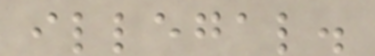illegal.
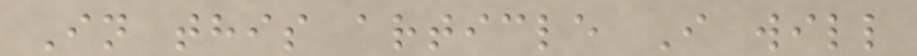In this article I will
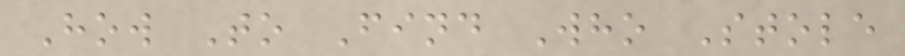How To Find Who Stole
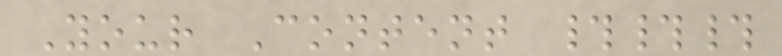Your Content ###
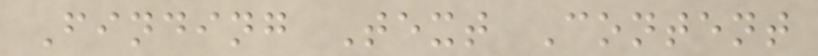Finding Text Content
